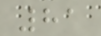81
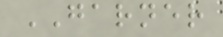GARNER
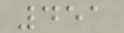451
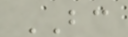BC
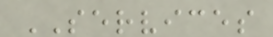SERVICES
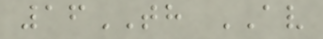16TH AV
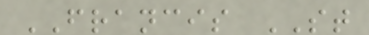FRANCIS ST
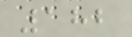182
